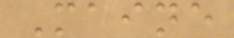Maine
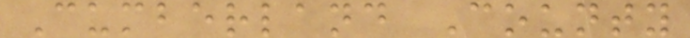Cumberland County
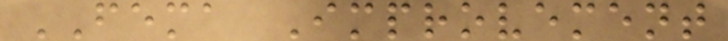FEMA Improvement
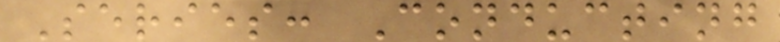Series: Conducting
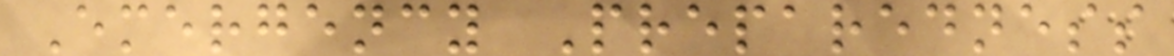Emergency Preparedness
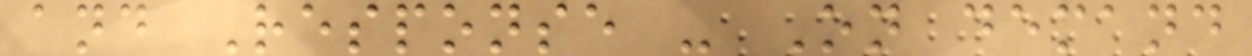and Response - On demand
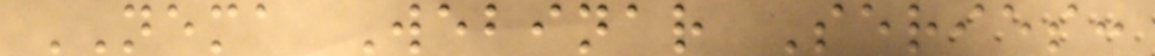NEMA Webinar Series:
